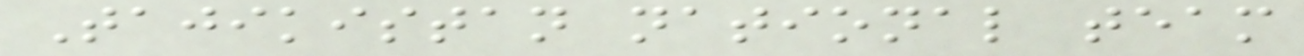Tajikistan national team
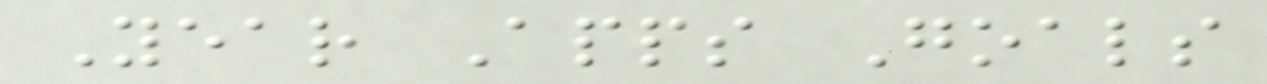Year Apps Goals
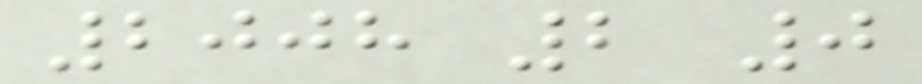2008 2 0
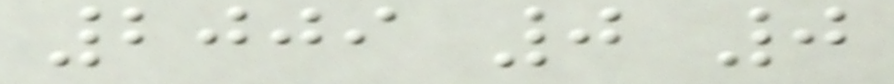2009 0 0
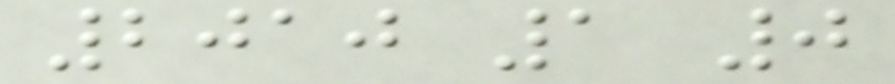2010 1 0
